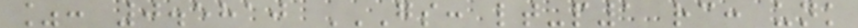%: 0.5810 GS: LT-P1 RC: UNK
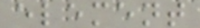element
